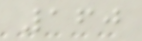160
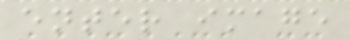enter image
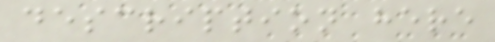description here
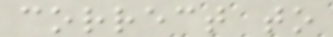correct to
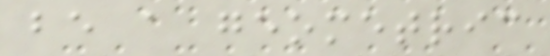be a geometric
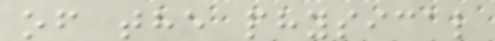of the physical
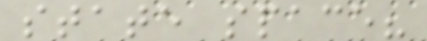state space?
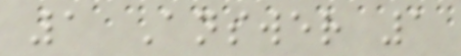1 Answer 1
